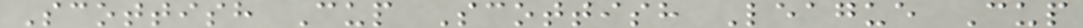Scottish Cup Scottish League Cup
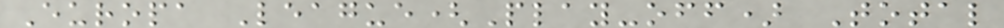Europa League(Play-off) Total
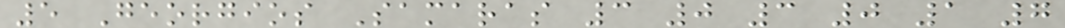5 Georgios Samaras 3 0 3 0 1 7
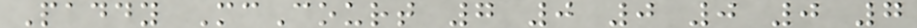Paddy McCourt 7 0 0 0 0 7
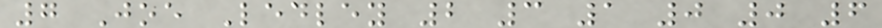7 Joe Ledley 2 3 1 0 0 6
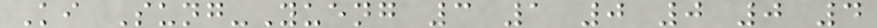Ki Sung-Yueng 3 1 0 0 0 4
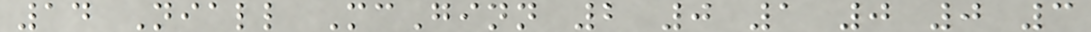14 Niall McGinn 2 0 1 0 0 3
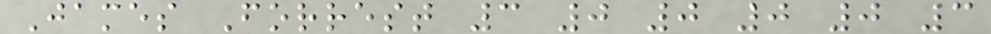James Forrest 3 0 0 0 0 3
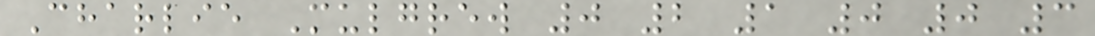Charlie Mulgrew 0 2 1 0 0 3
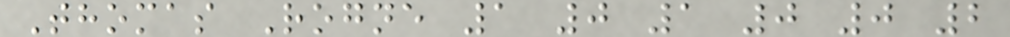Thomas Rogne 1 0 1 0 0 2
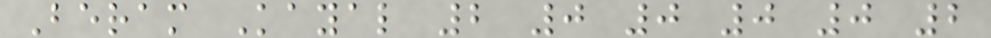Beram Kayal 2 0 0 0 0 2
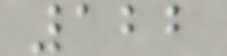122
